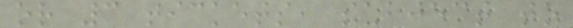or 3 tickets, subject to
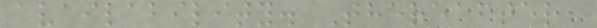availability. Thereafter,
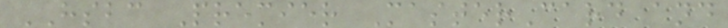HSBC Premier MasterCard and
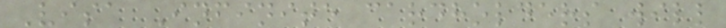Visa Infinite cardholders will
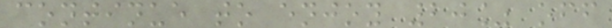continue to enjoy 20% off
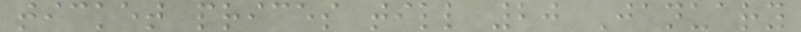ticket prices till 20 January
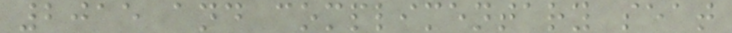2015 and complimentary seat
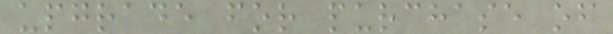upgrade for purchase of
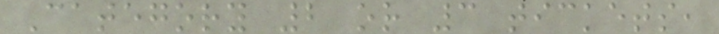Category 2 or 3 tickets,
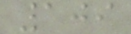109
